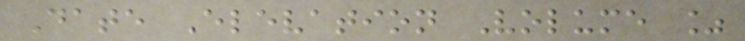Date Elevation Volume %
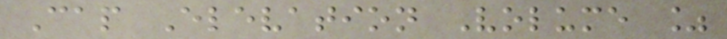Cap Elevation Volume %
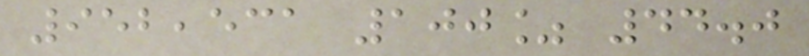952,531 100% 44.0
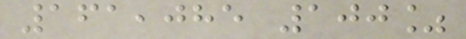161,085 100%
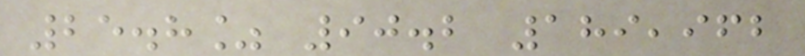25.8% 90.2 189,962
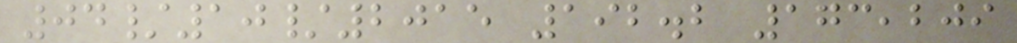04/10/2015 192.2 173,209
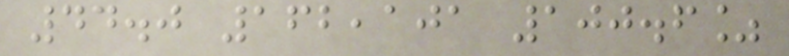44.0 162,101 100.6%
